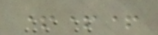+++
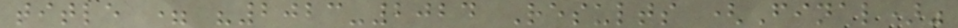title = "2023-2024 Results (Final)"
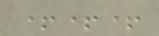+++
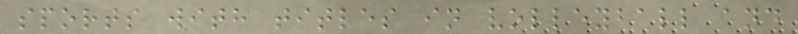sports with titles in volleyball and
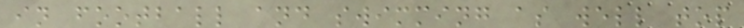in football and swimming as well top
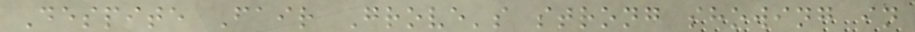Despite Fair Grove's strong showing in
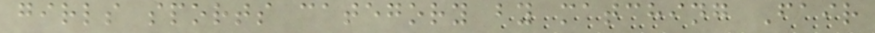girls sports category by matching Fair
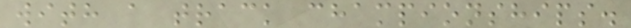with a track championships.
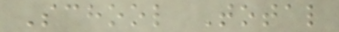School Total
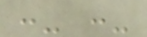:- :-
